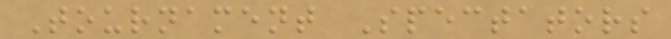Tournament Spectators
